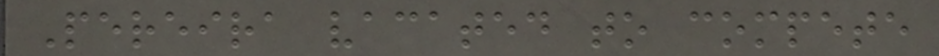Pereira vacated to compete
